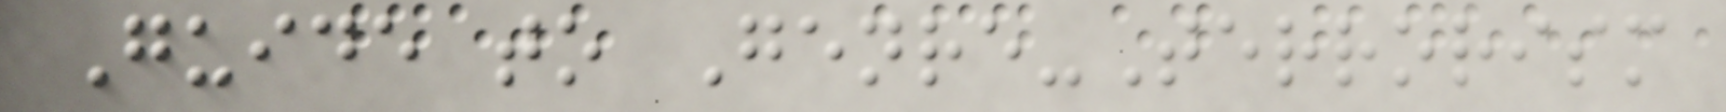Guide to Genre-Terrorism
